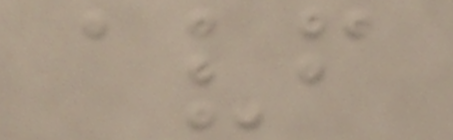avf
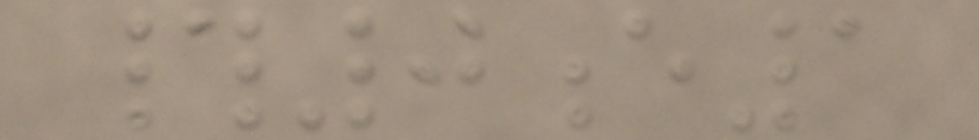#0e1
